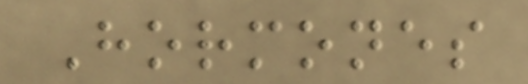Hormones
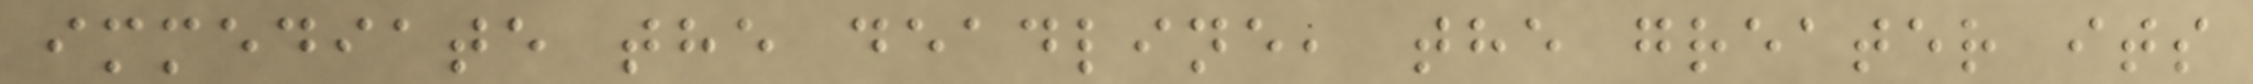immediate the deadline, the greater its
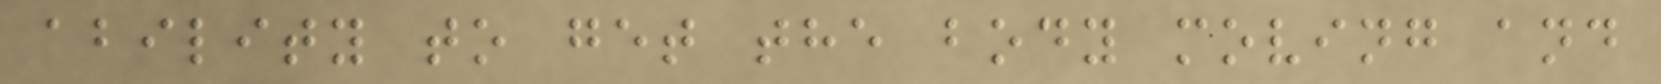ability to get the body moving and
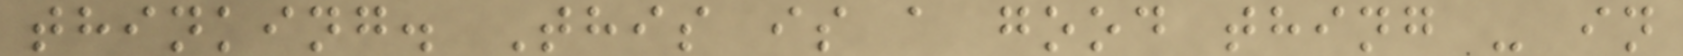thinking. This is a good thing - in
